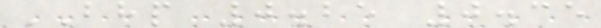BHP 0.25 0.35
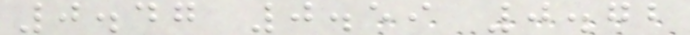0.47 0.59 0.72
